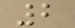2
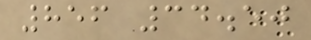856 34.50
